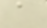a
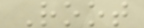Root
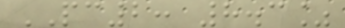PC2: 8.3%
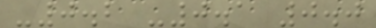-0.2 -0.1 0.0
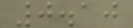0.10
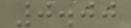0.00
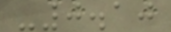-0.10
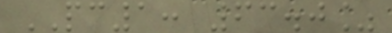PC1: 63.0%
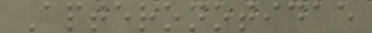Apteronotidae
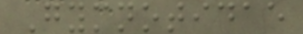Gymnotidae
